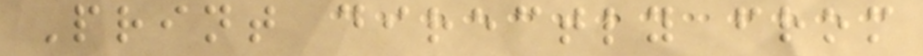Print directly from
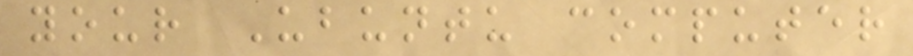your Ubuntu computer
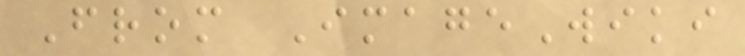From ImageWiki
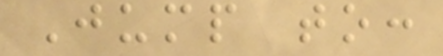Jump to:
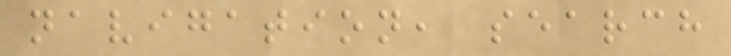navigation, search
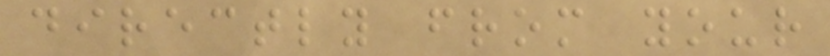directly from your
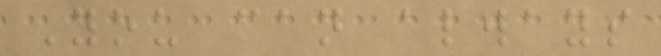You can always
